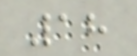18
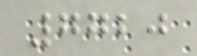7720
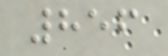856
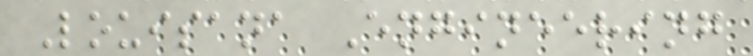Louisana Engineering
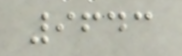9643
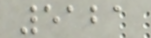5121
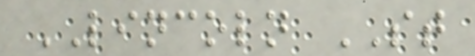LINCOLN ST
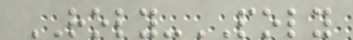ROLY-POLY
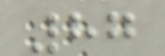87
